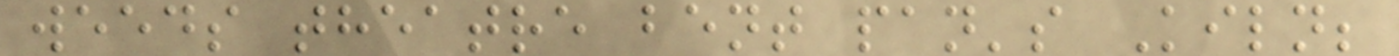weeds theatre bent pan's Kiln;
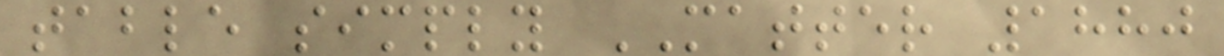table simply MATTER 1880
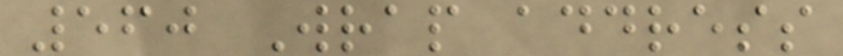560 Wrap address
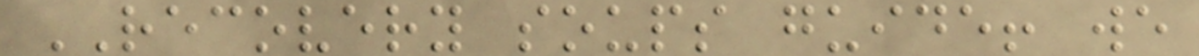RECOVERY soups guide! we
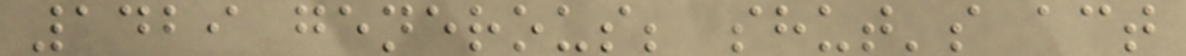1429 generous; shut's act
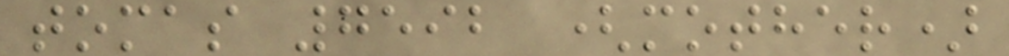tomas 7592 (mother)
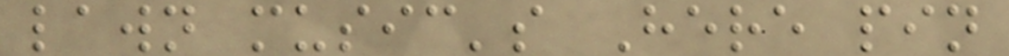lawn music's Here pin
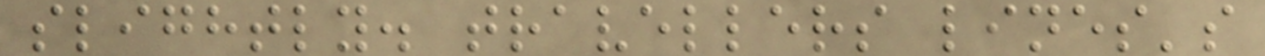slightly. travellers lines's
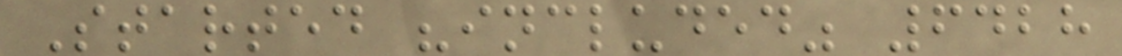Started "included" 6428
